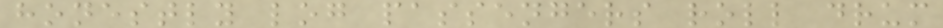honestly log passengers roll drum
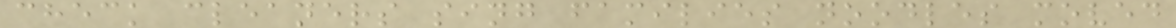check cleaners sing families noodles moved
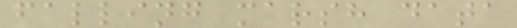falling marsh data
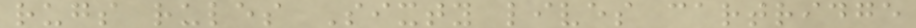rugs rules Sixty lives cartridge
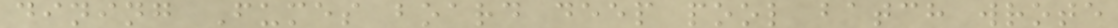dining Fumes board deep pool batch wrote
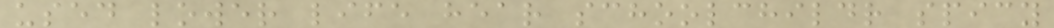used lower life hear schoolchildr spicy
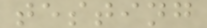testing
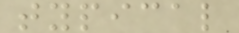typical
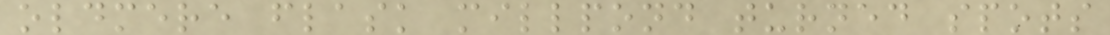oldmere flask millpond turned spots
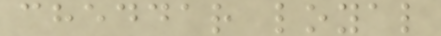cheddar loyal
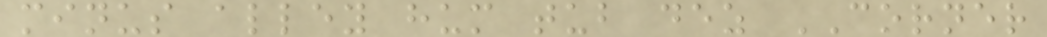minus alley hum tub dez CORNER
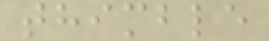thimble
